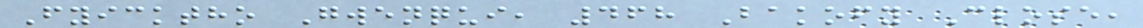Fyicktho Gwenqui, 468 Bakofy Close,
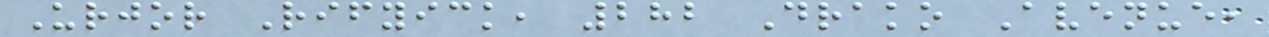Urjor Rifyick, 282 Drako Avenue,
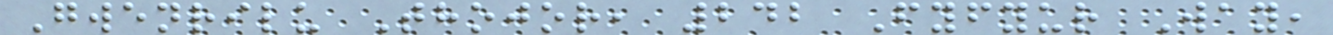Gwenrilu Thojor, 242 Fyfyur Way,
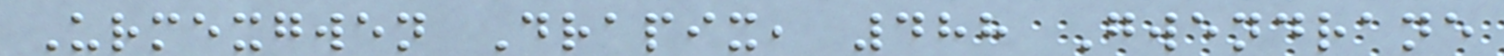Urmexgwen Drapix, 488 Gwendrane
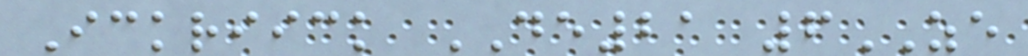Ickriick DE21 6ZE
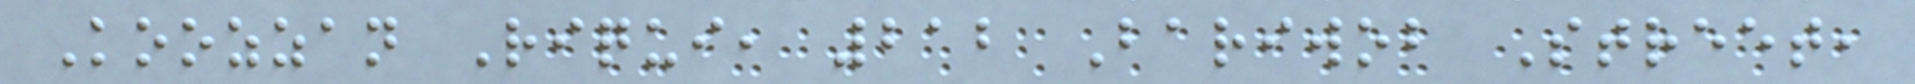Koozzan Riqui, 212 Bariwob Street,
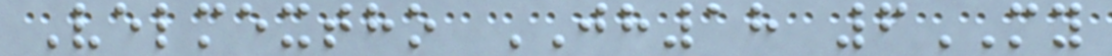Velmextho JH18 6MY
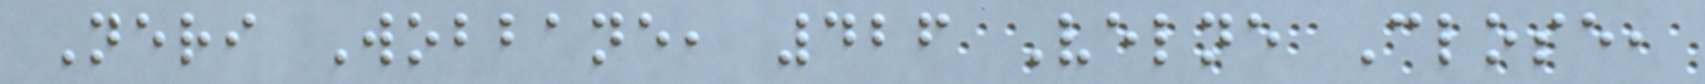Neri Wobbane, 426 Velne Close,
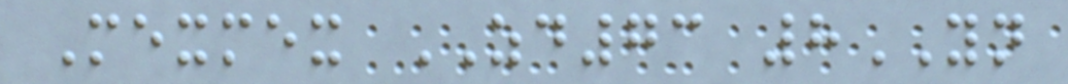Mexmex ZD73 8YN
